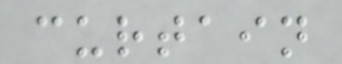curtain
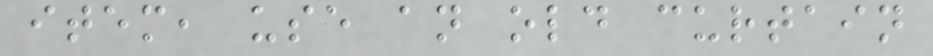item, use an old curtain
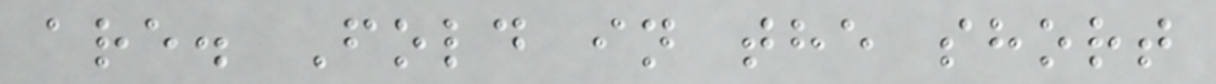are. Fold in the short
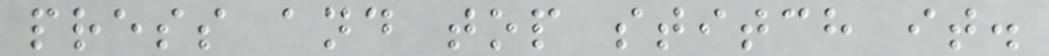press and top stitch it.
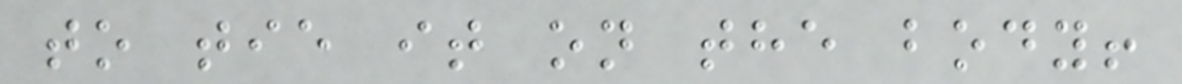to tie it on the body!
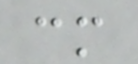cm
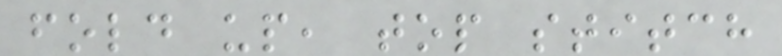fold up, top stitch
